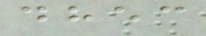dhec
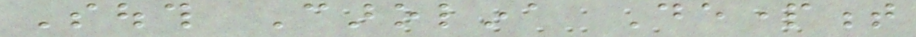South Carolina Department
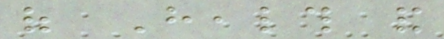of Health and
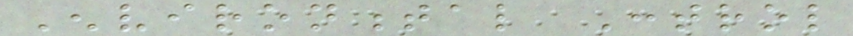Environmental Control
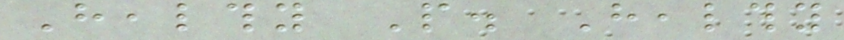Healthy People. Healthy
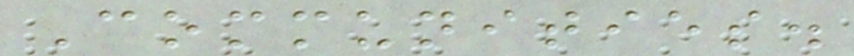Communities.
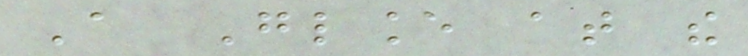A Glance at the
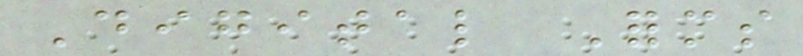Digital Forms
